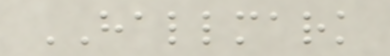HALLMARK
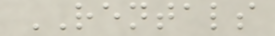RENTALS
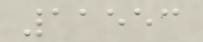11553
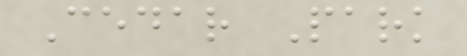Cedar Park
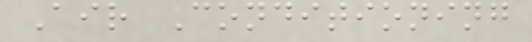Air Conditioning
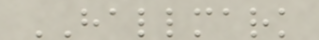HALLMARK
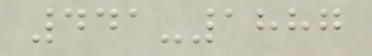441-1887
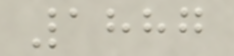1887
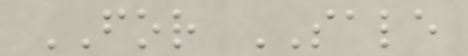FOR SALE
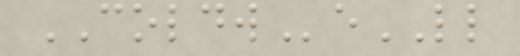COLDWeLL
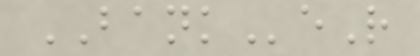BANKeR
